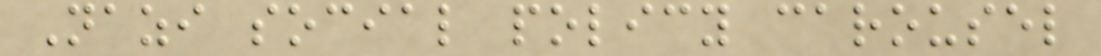Nazi social policy carousel
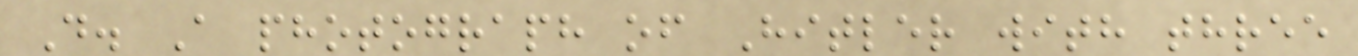D. A photograph of Hitler with three
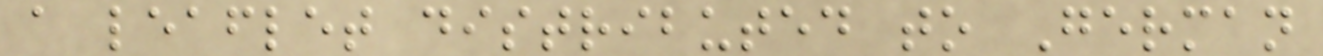a leaflet distributed to German
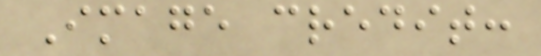Image credit:
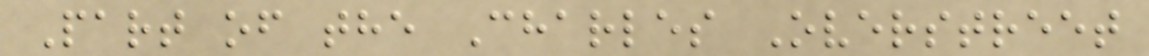Part of the Charles Overstreet
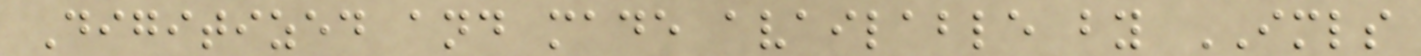Digitized and made available by IMLS
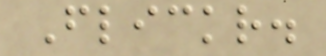Flickr.
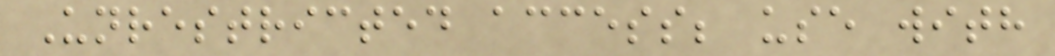Unrestricted access; use with
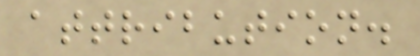attribution.
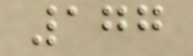177
